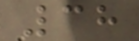38
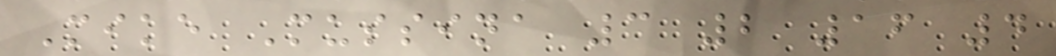Mike Mussina 3 2 16 4
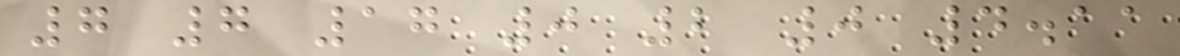7 7 17 0 2 0 4.11
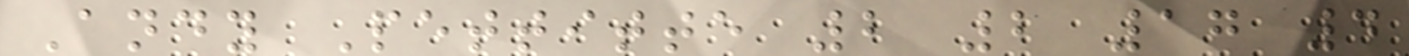Andy Pettitte 2 2 17 4
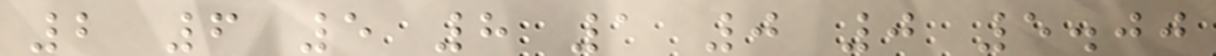2 6 5 8 1 0 0 5.00
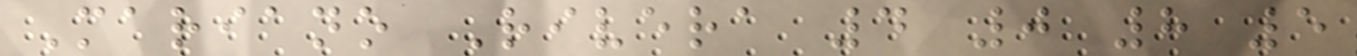Mariano Rivera 4 0 8 5
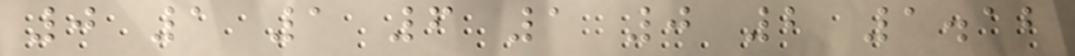0 1 1 6 1 0 2 1.12
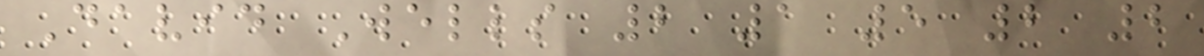David Wells 2 1 5 2 2
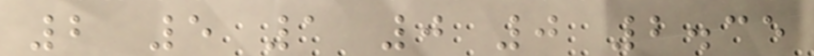2 5 1 0 0 2.35
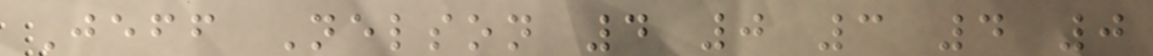Jeff Nelson 4 0 3 4 0
